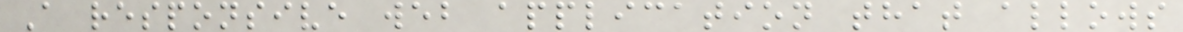A responsive web application that allows
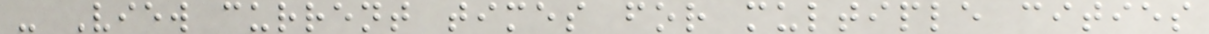- View current times for multiple cities
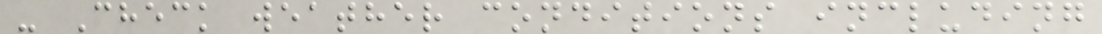- Check weather conditions including
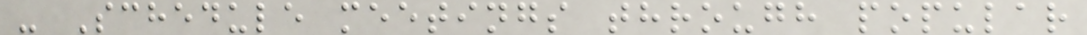- Schedule meetings through popular
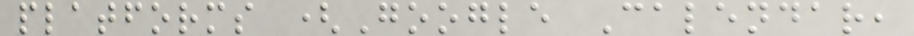platforms (Google Calendar,
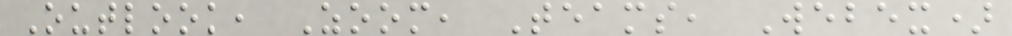Outlook, Zoom, Teams, Webex)
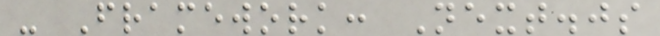- Framework: Next.js
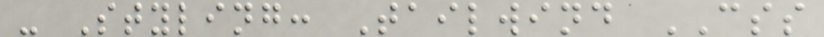- Styling: Tailwind CSS
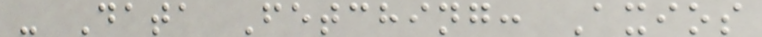- Data Fetching: Axios
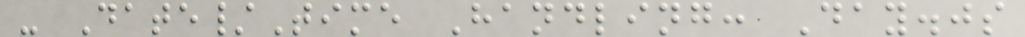- Date/Time Handling: Day.js
